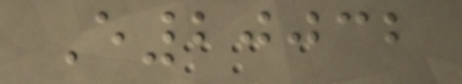E20032
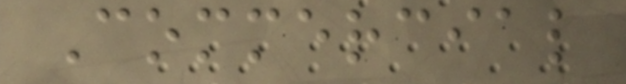Commercial
